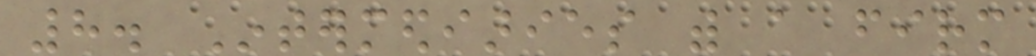8. Intermediaries with a firm
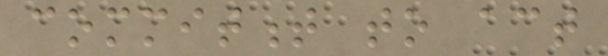commitment to act
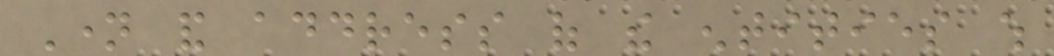Name and address of the entities which
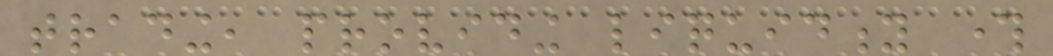trading, providing liquidity through
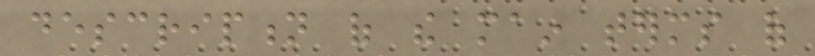description of the main terms of
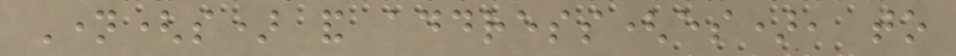Name(s) and address(es), to
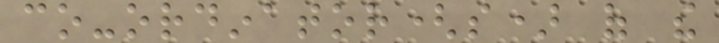co-ordinator(s) of the
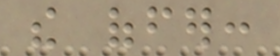the offer:
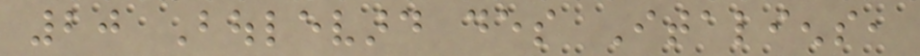20 Boulevard des Italiens,
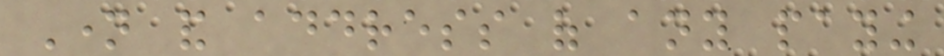Name and address of any paying
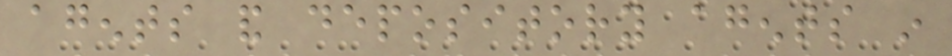agents and depository agents in
